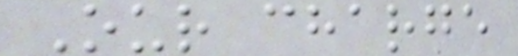Our charge
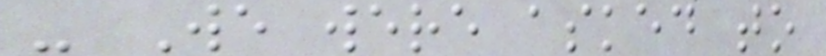- We were asked to
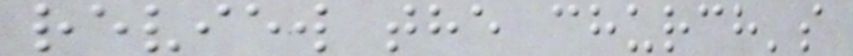review the church's
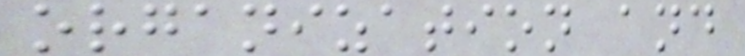organization and
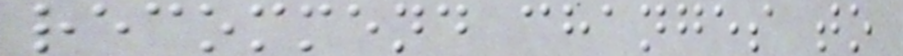recommend changes to
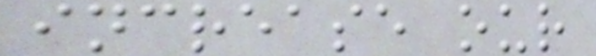increase our
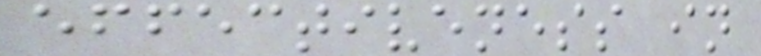effectiveness in
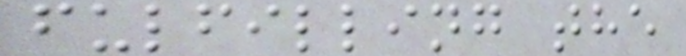fulfilling the
